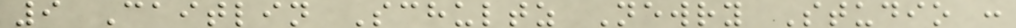9 Caitlin Schultz Newry Studio :
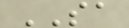SA
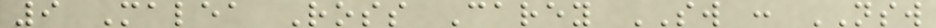9 Malea Ross Carey SW : NSW
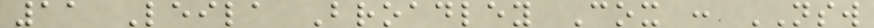11 Leila Broadley Cox : NSW
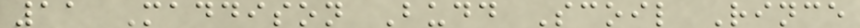11 Maddison Budd Scoil Rince
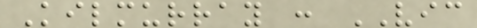Kilmurray : VIC
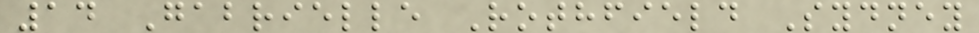14 Gabrielle Rothfield Sydney
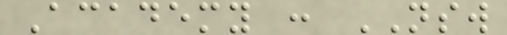Academy : NSW
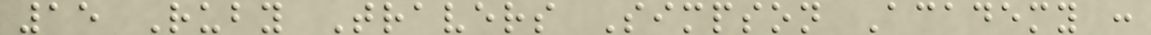15 Ruby Travers Simpson Academy :
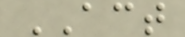ACT
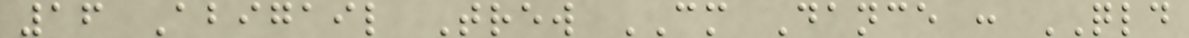16 Abigail Trew CM Dance : QLD
